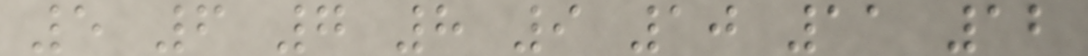5 6 7 8 9 10 11 12
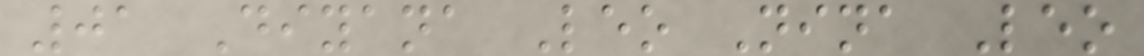01 Diyana Leo Nina Leo
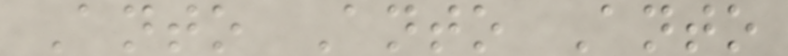Anto Anto Anto
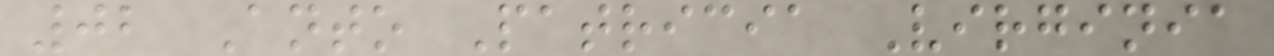02 Anto Patricia Virginia
